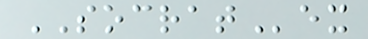SOCRATex
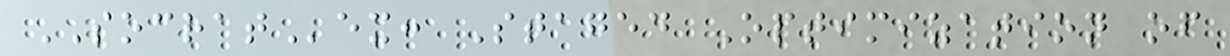SOCRATex: Staged Optimization of
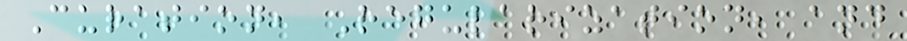Curation, Regularization, and
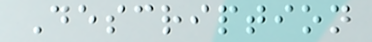Description
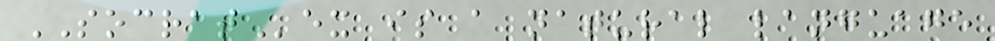SOCRATex is a natural language
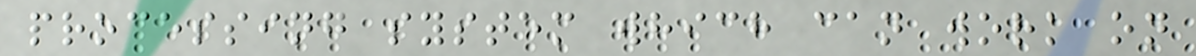processing system which can work on
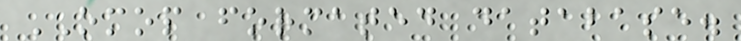OMOP formated database.
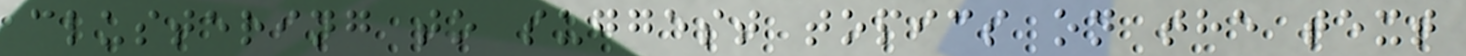clustering to suggest topics on the text
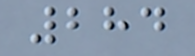284
